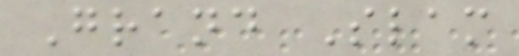Grand Slam
